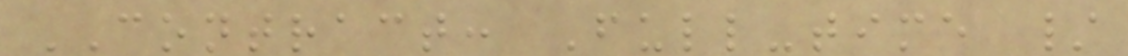CONTRACT: Full-time /
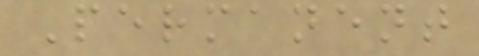Permanent
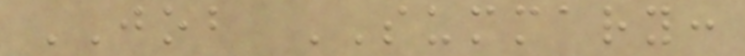JOB SUMMARY:
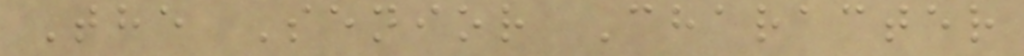The Senior Character
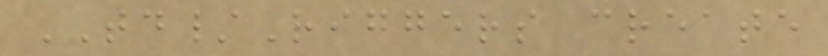TD/Riggers create
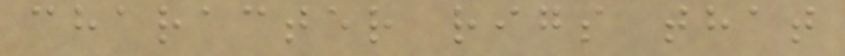character rigs that
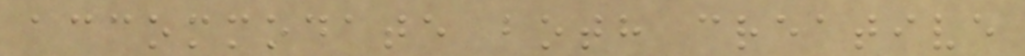accommodate both creative
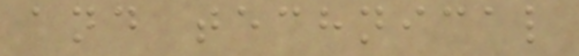and technical
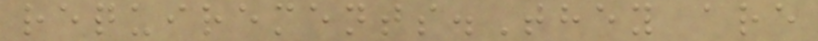requirements.They are
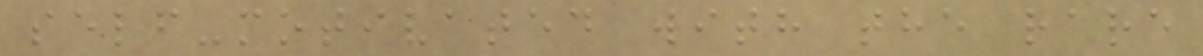self-motivated with the rare
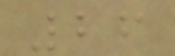26
